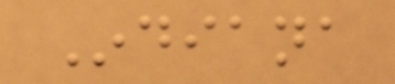Indiana
